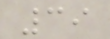39
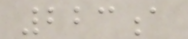223a
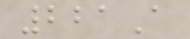221A
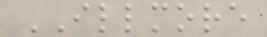ILLMORE
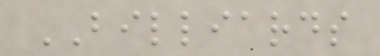BILLIARDS
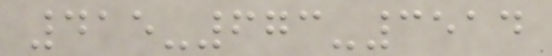415-673-3514
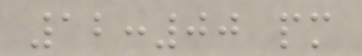12:00 pm
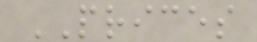PRICES
